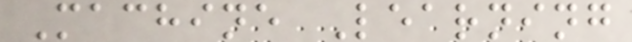Machine Learning
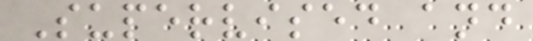Supervised and
